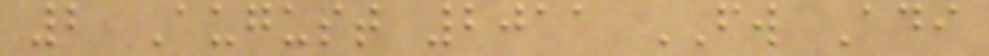2 August 2011 FW Adi
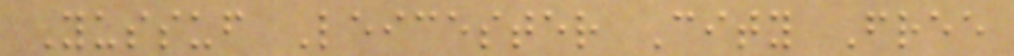Yussuf Leicester City Free
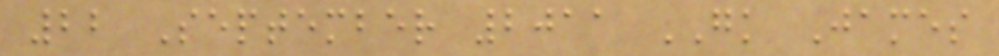22 September 2011 GK James
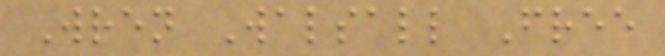Wren Walsall Free
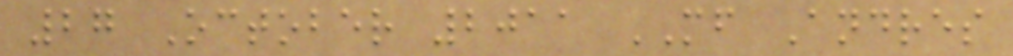27 October 2011 MF Andres
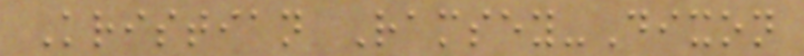Kristian Ramsey-Dixon
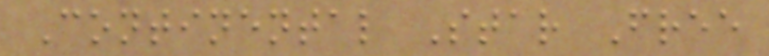Continental Star Free
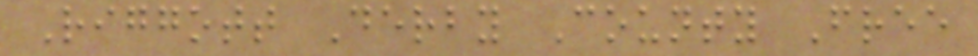Riggott Derby County Free
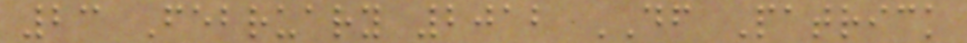23 February 2012 DF Patrick
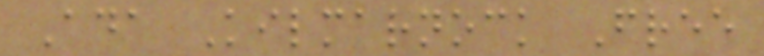Ada Kilmarnock Free
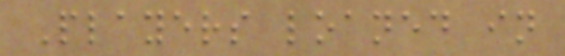Players loaned in
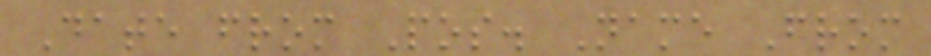Date from Pos. Name From
